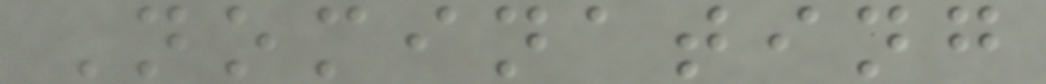Nominating
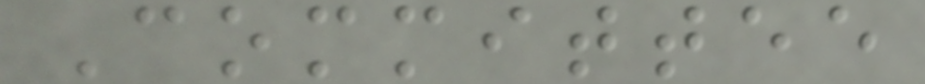Committee
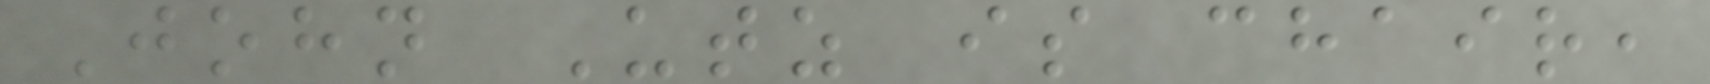John Utz is chair,
